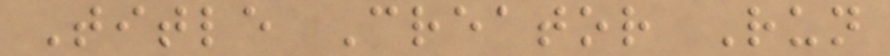Title Creator Run
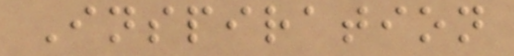Inspiration
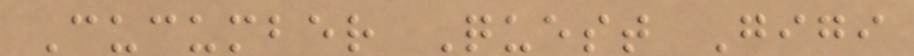Cucumber Quest Gigi
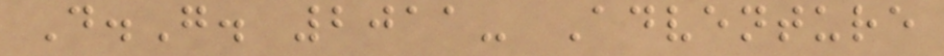D.G. 2011- Adventure
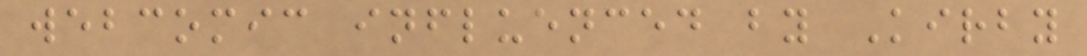webcomic influenced by Kirby
